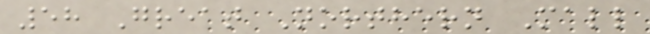58 Great Northern Mall
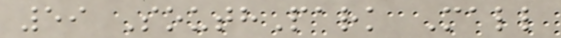59 SouthPark Mall
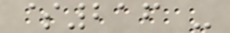$216 -
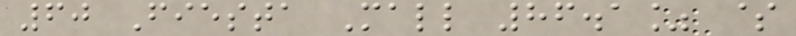60 Fiesta Mall 86.1% $
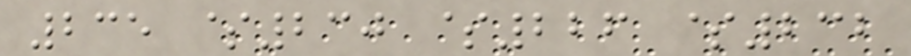235 $230 $226 $232
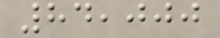84,000
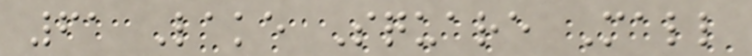61 Lake Square Mall
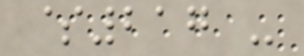$217 -
